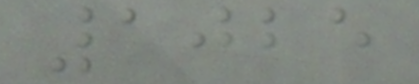1025
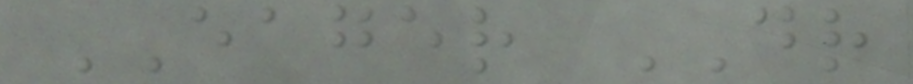EAGER DR
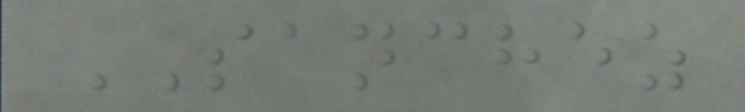SANCHEZ
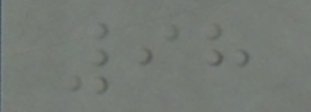98
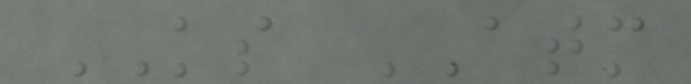KS ATM
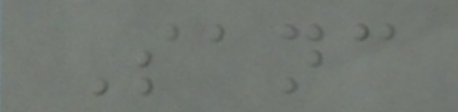Sanc
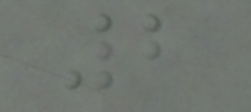2
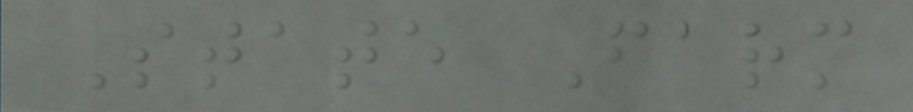State Farm
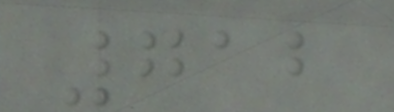712
